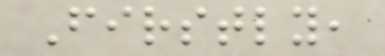Firstly,
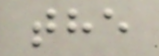the
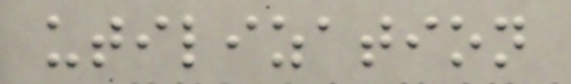utilization
